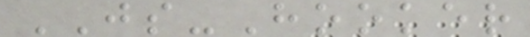JS-Hooker
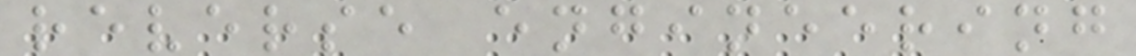reverse engineering
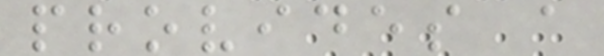provides a
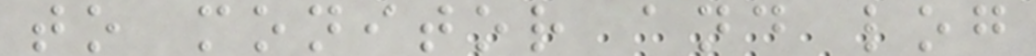to monitor and log
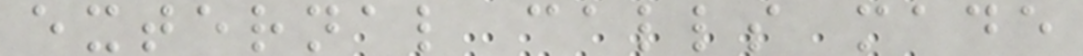external calls made
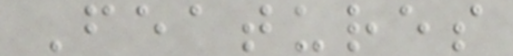Features
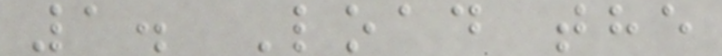1. Load the
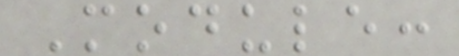Module:
